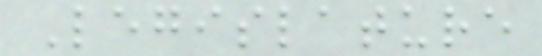Legislature
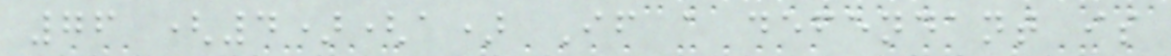76 (4)(a) If a defendant is
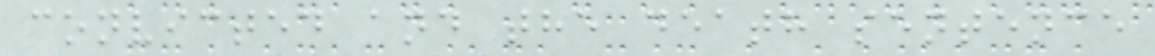convicted and the death sentence
